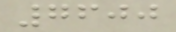7600
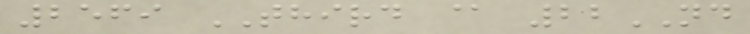2569 THIRD @ 22ND
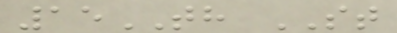15TH ST
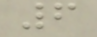6
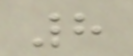8
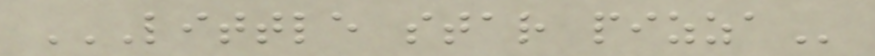LITTLE STAR PIZZA
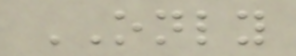ONLY
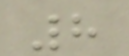8
